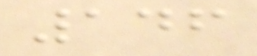146
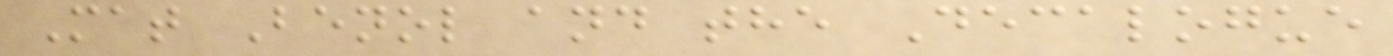Mat Benol and the Decalogue
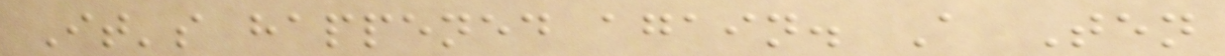It's happened again. A Ten
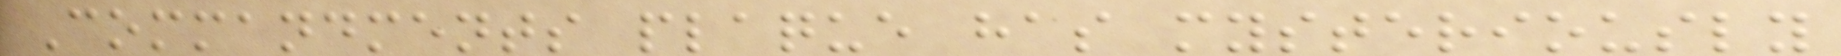Commandments plaque has mysteriously
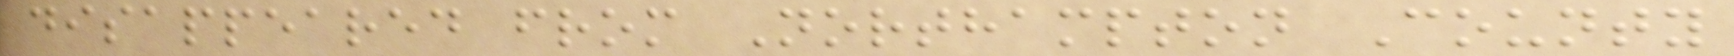disappeared from Northampton County
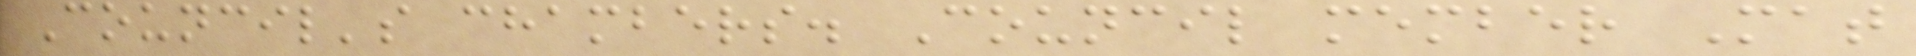Council's chambers. Council member Mat
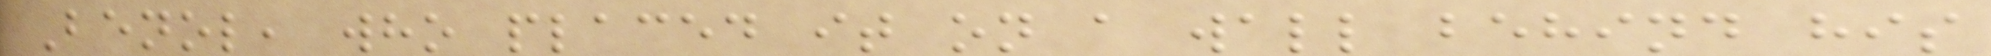Benol, who placed it on a wall behind his
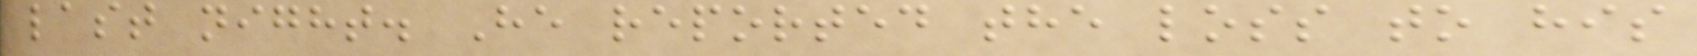last night. He reported the loss to his
